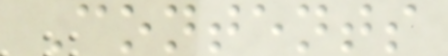Contents
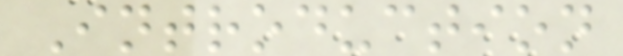Introduction
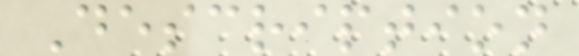Description
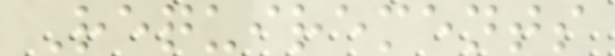Requirements
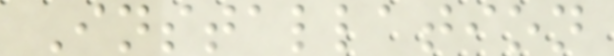Installation
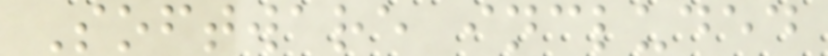Software included
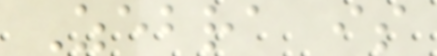Zebra is
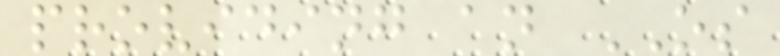providing an OS
